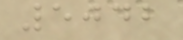5042
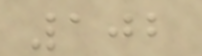102
